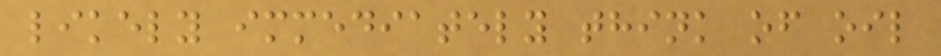likely immediately think of oil
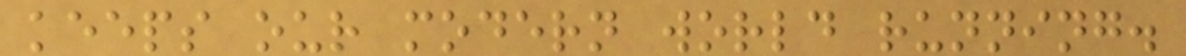keeps our modern world running.
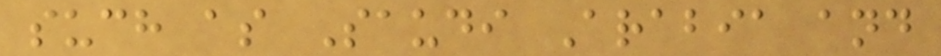such as Saudi Arabia and
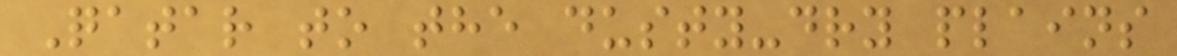Qatar to the dusty-dry plains
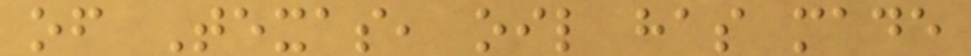of Texas, oil has made
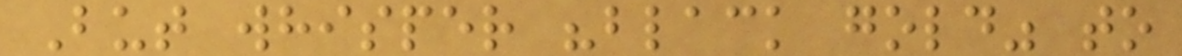But whisper "black gold" to
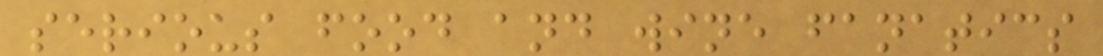serious food and wine fanatics
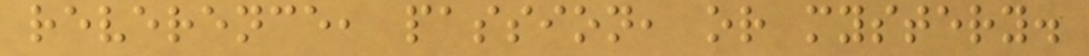reverence, passion, or mystery.
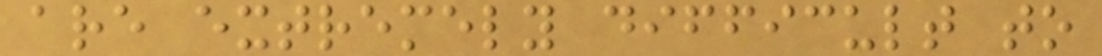are extremely difficult to
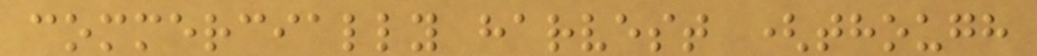commercially harvest (though
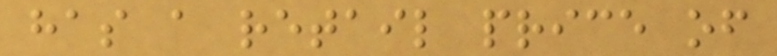has a retail price of
